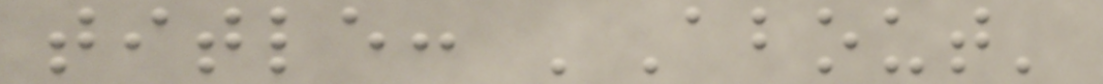title: 'About'
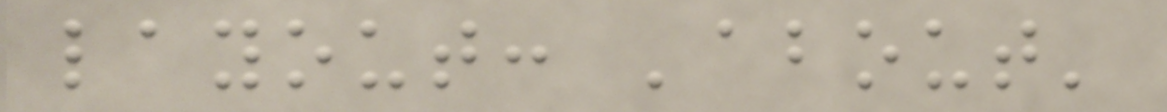layout: 'about'
